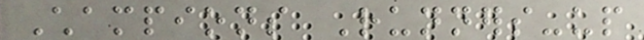Champions Runners-up
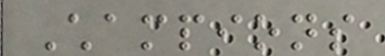Champions
